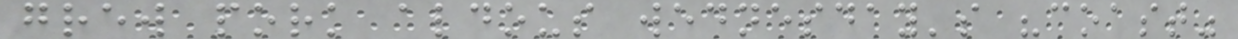grew pork aldous wednesday's "coast"
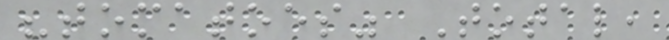"tomatoes" Total,
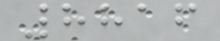8816
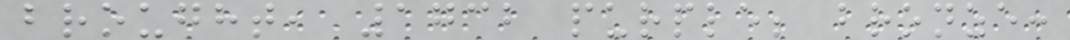brought, 1732 purple; bronze:
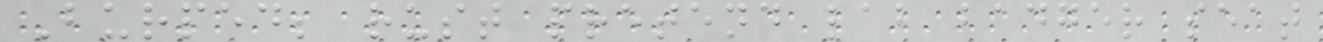Burped; rust pretend lab badger seat
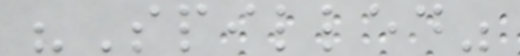"Spilled"
